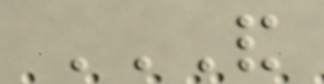AND
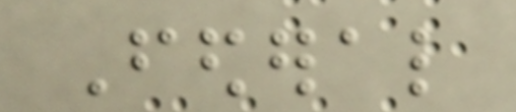Federal
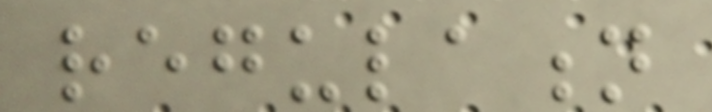regulation
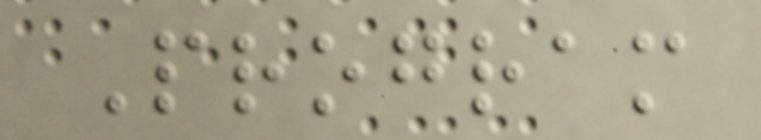Program
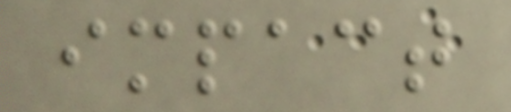impact
